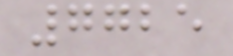7725
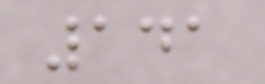141
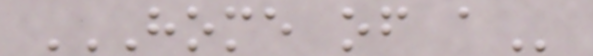HOME OF A
